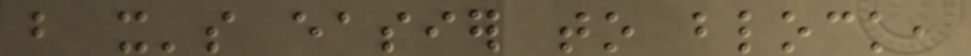but it's easier to block,
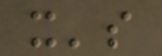it's
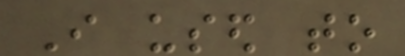I used to
